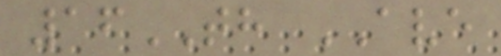16TH AVE
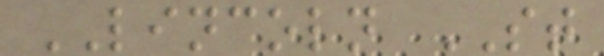LINCOLN ST
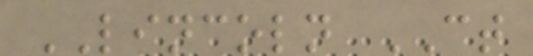LINCOLN CT
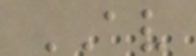AV
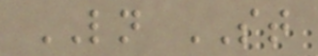LN ST
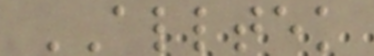ALLTEK
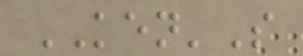KEN'S
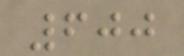600
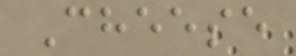Cheese
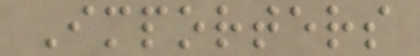Importers
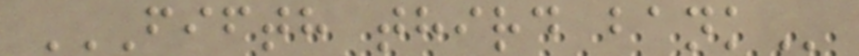FIFTH THIRD BANK
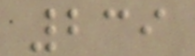239
